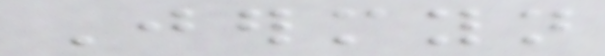Jermyn
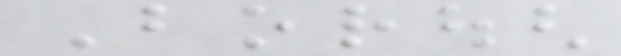Borough
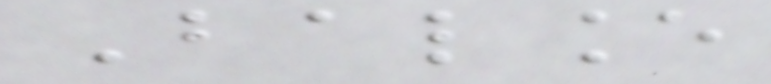Balance
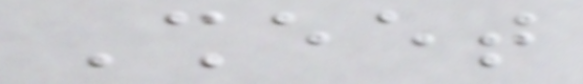Sheet
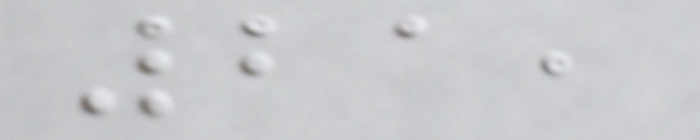21,
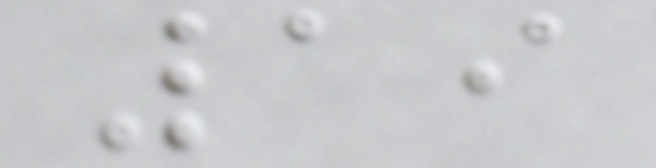19
